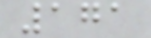171
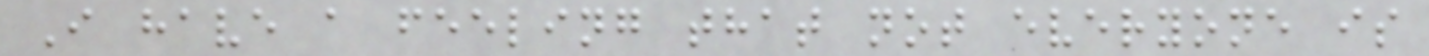I have a feeling that not everyone is
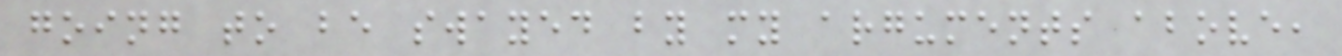going to be swayed by my arguments above,
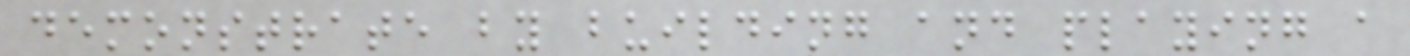demonstrate by building and playing a
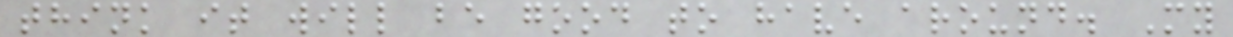think it will be good to have around. My
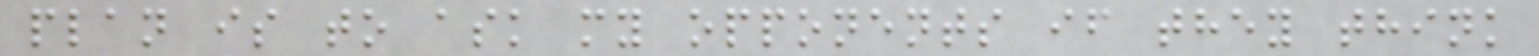plan is to ask my opponents if they think
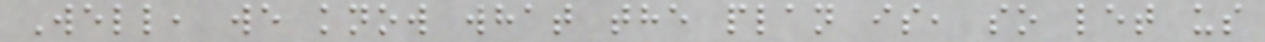Well, we know what the plan is, so let us
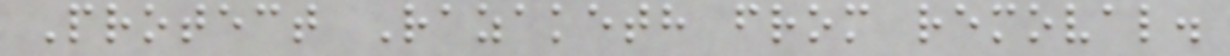Protect Razaketh from removal.
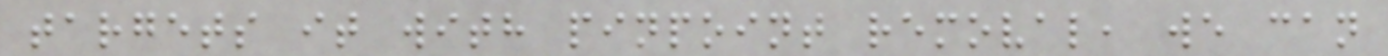targets it with pinpoint removal, we can
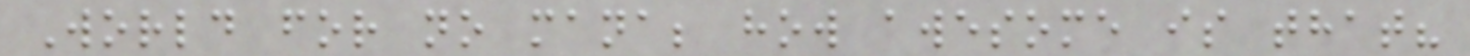World for no mana; how awesome is that?
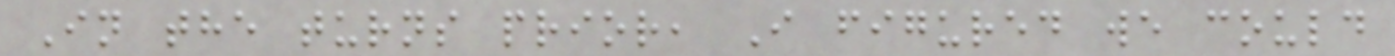In the turns prior, I figured we could
